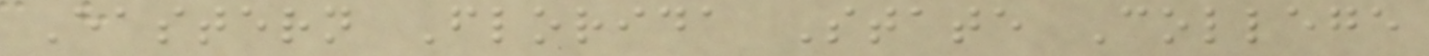Eastern Florida State College
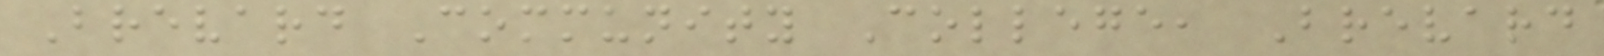Brevard Community College, Brevard
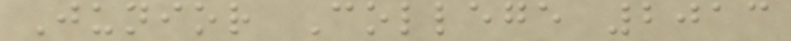Junior College 2013
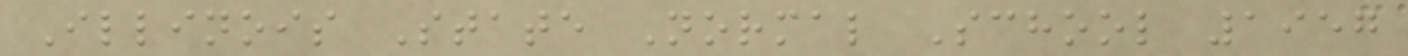Illinois State Normal School 1957
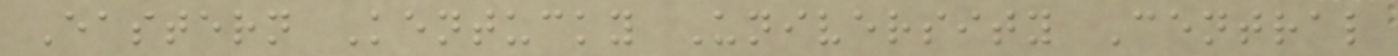Eastern Kentucky University Central
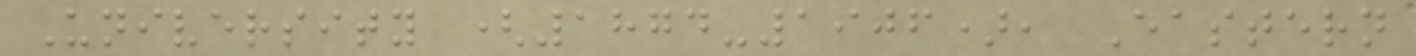University (1874-1906), Eastern
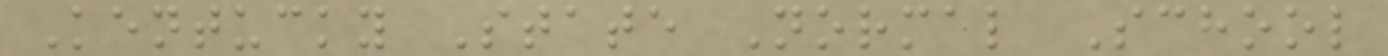Kentucky State Normal School
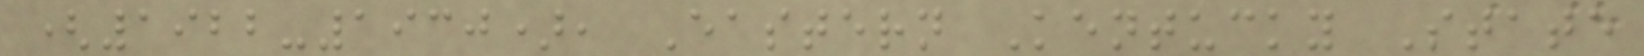(1922-1930), Eastern Kentucky State
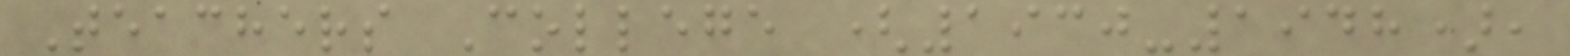Teachers College (1930-1948),
